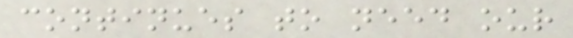continues to need our
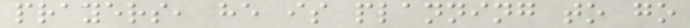prayers, he is planning to go
